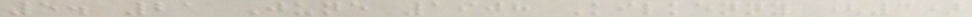5. 21 June 1908 Kilkenny (3)
